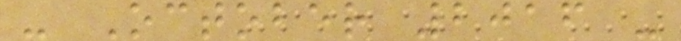- October 2016 -
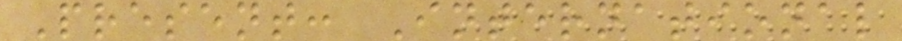Present: International
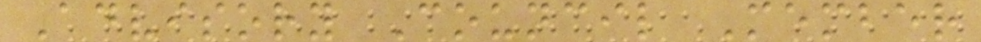Advisory Council Member
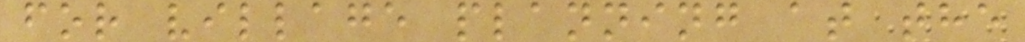for village planning at the
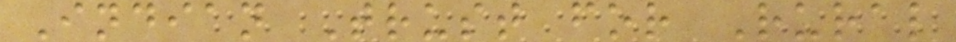Indian Trust for Rural
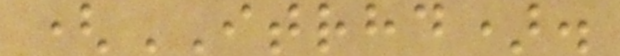(ITRHD).
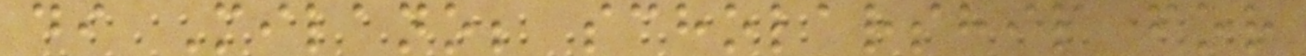di Milano; scholarship for
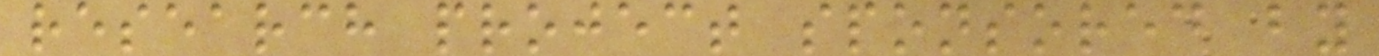research project sponsored by
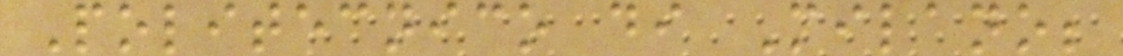Politecnico di Milano;
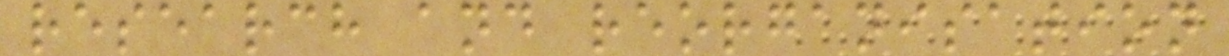research and reorganisation
